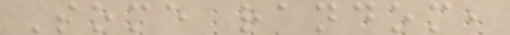Some random,
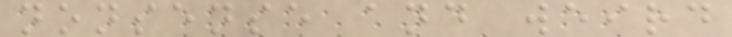nonsense and weird
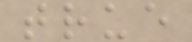true
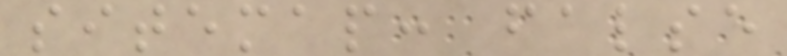sitemap: false
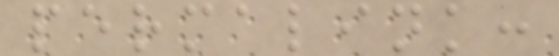permalink:
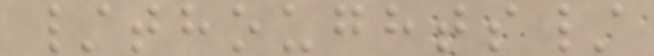/thoughts/
